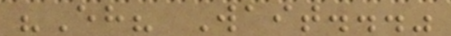"Eh? Wait..."
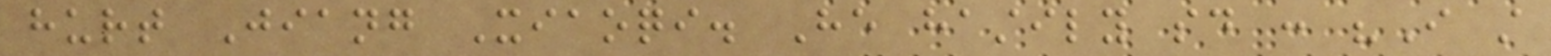hurt Jiang Xiaoqi. He hastily said : "I still
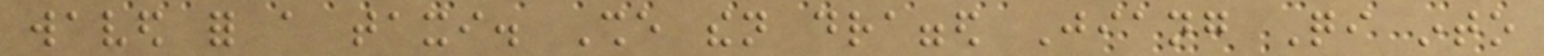waved for a taxi. She then dragged Jiang Qi into
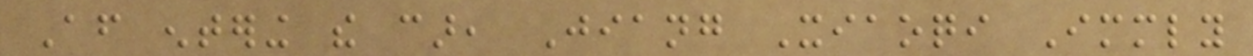After entering the car, Jiang Xiaoqi Immediately
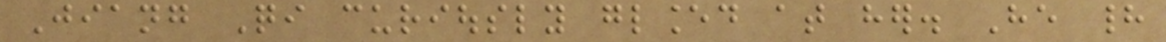Jiang Qi curiously glanced at her. He had
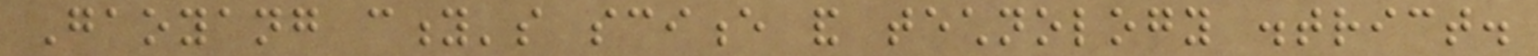Gaoyang city's science and technology district.
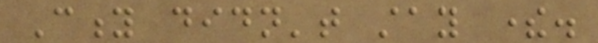City didn't stay there.
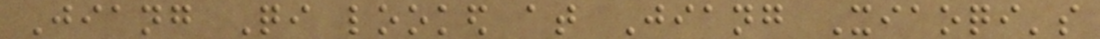Jiang Qi looked at Jiang Xiaoqi's
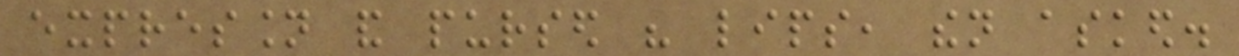expression and pursed his lips, then asked.
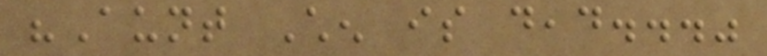"Aunt Chen is dead..."
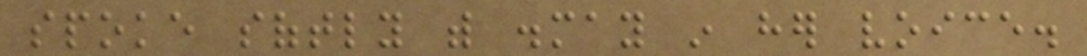spoke softly with dismay in her voice.
